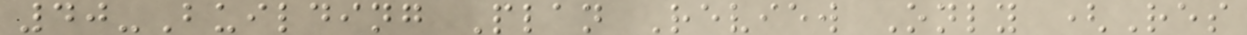40-Building Plan Review Only (Res
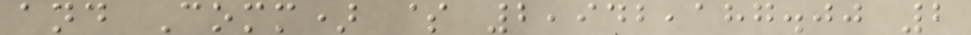and Comm) $ 2,942,187.00 2
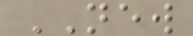NEW
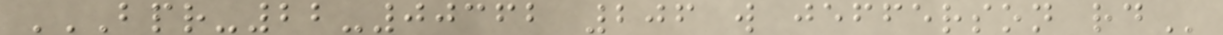BPR-22-00362 206 W JEFFERSON RD
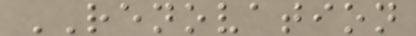RENOVATION
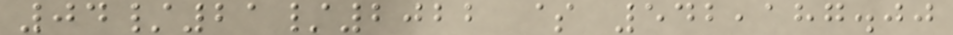04/21/2022 $ 542,187.00
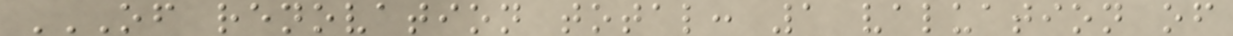OF RENOVATION TOTAL: 1 VALUATION OF
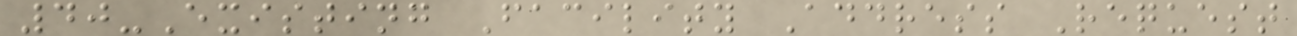40-Existing Facility Address Request
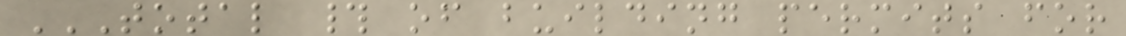TOTAL # OF BUILDING PERMITS FOR
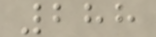288
